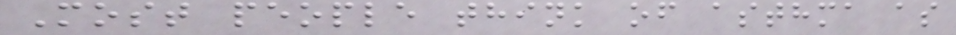Most people think of asthma as
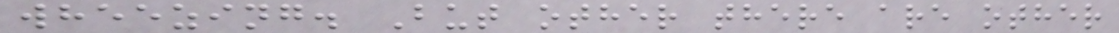wheezing. But other there are other
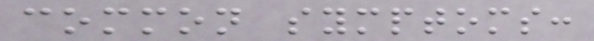common symptoms:
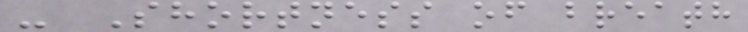- Shortness of breath
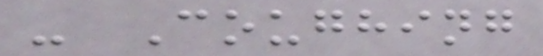- Coughing
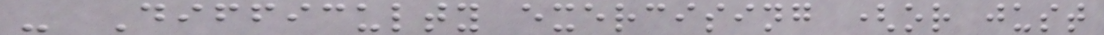- Difficulty exercising (or just
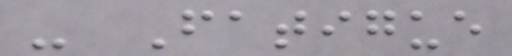- Fatigue
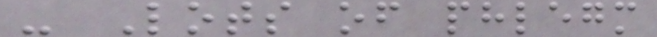- Lots of phlegm
